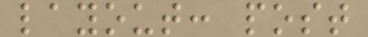layout: post
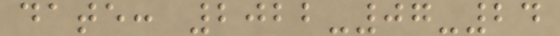date: 2022-07-24
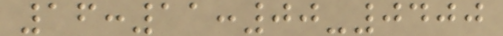16:11:00-0400
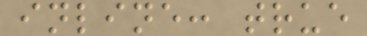inline: true
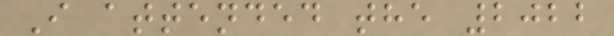I attended the 2022
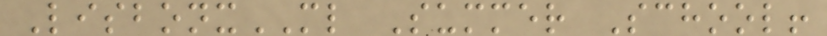LisbonxML Summer School!
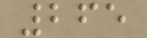265
